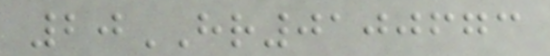20HR0100673
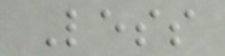Less
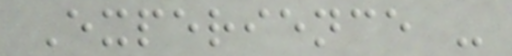Experience -
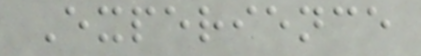Experience
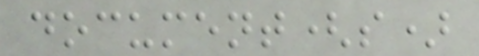document(s)
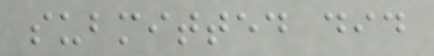submitted did
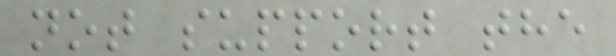not support the
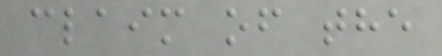claim of the
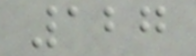127
